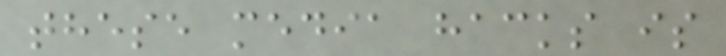these media hacks is
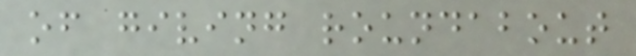of giving roundabout
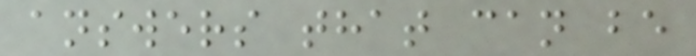answers that can be
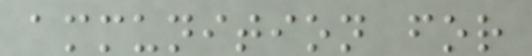ammunition for
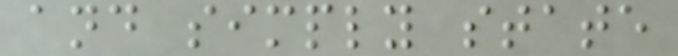and simply state
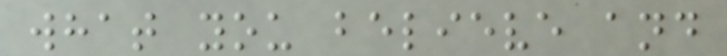what you believe and
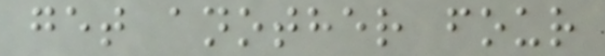get another four
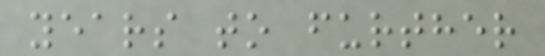years to further
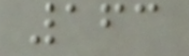163
